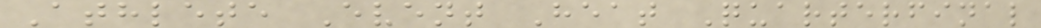Athlete Event Heat Quarterfinal
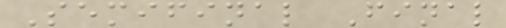Semifinal Final
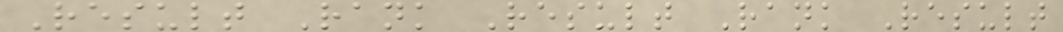Result Rank Result Rank Result
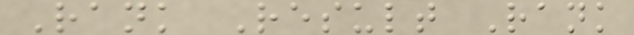Rank Result Rank
